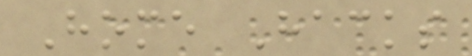Home Hacks
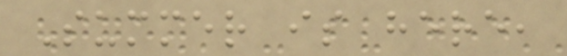Summer is here,
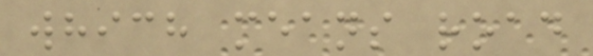which means road
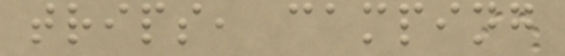trips, camping
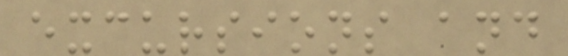excursions and
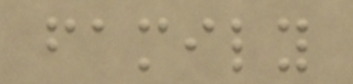family
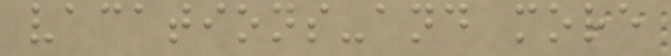vacations-and more
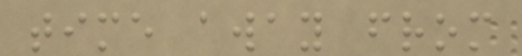time away from
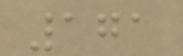171
